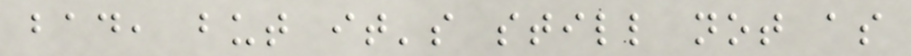bad, but it's still not as
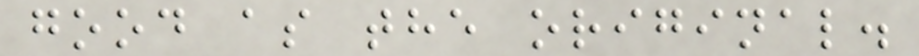good as the original.
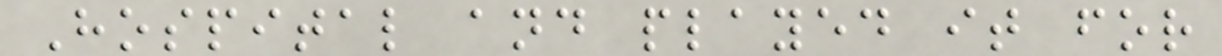Hospital and played it for
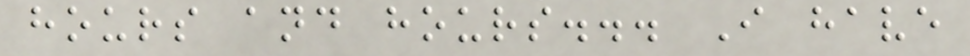hours and hours... I have
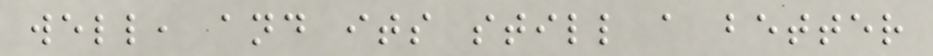well, and its still a better
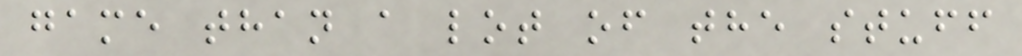game than a lot of the stuff
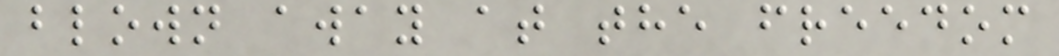blown away at the freedom
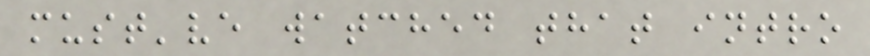must've watched that intro
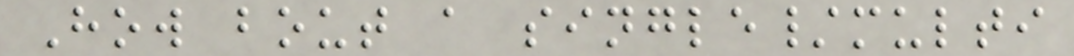How bout a single/multi
